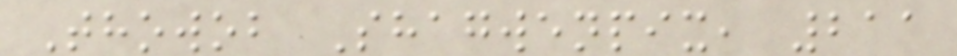Thowob Shagwenpix, 211
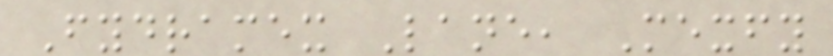Fydramex Lane, Mexfy
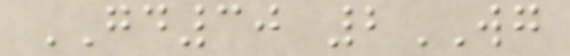GD30 2WG
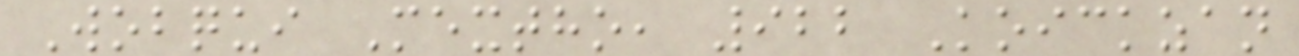Wobqui Mextho, 922 Koickzan
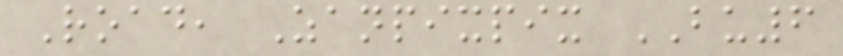Road, Zanpixpix BU6
